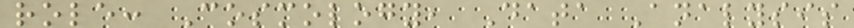role: Cosmology, Data Analysis
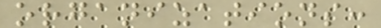organizations:
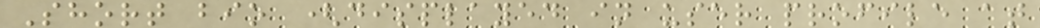Short bio (displayed in user profile at
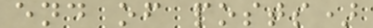end of posts)
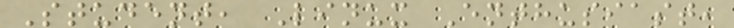Student, Linux Enthusiast,
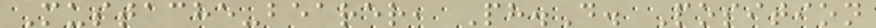Mustache-bearer, Ph.D. Position
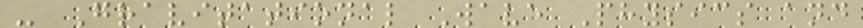- Gravitational Wave Physics and
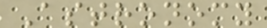Astronomy
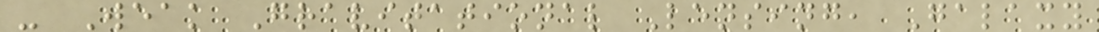- Weak Gravitational Lensing, Galaxy
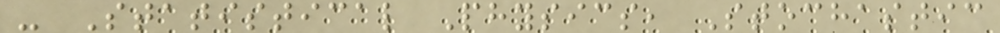- Statistical Physics, Stochastic
